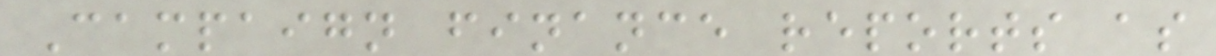Campaign finance reports as
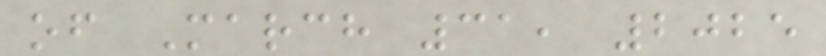of March 31, 2025
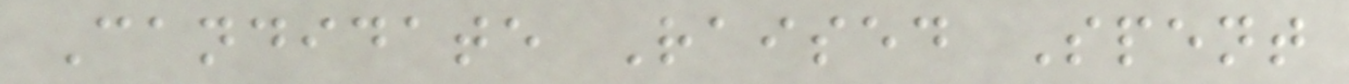Candidate Raised Spent
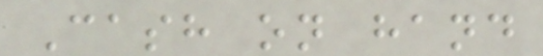Cash on hand
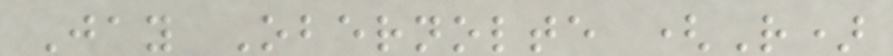Jay Obernolte (R)
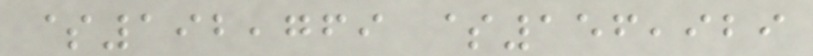$192,769 $156,929
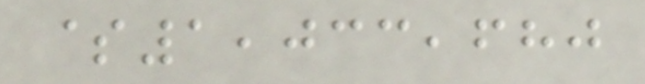$1,033,680
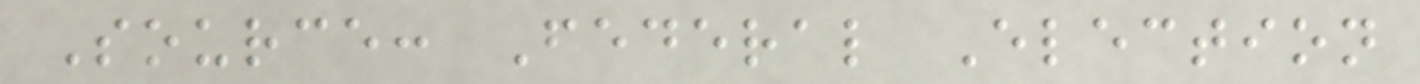Source: Federal Election
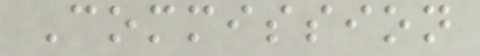Commission
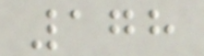178
